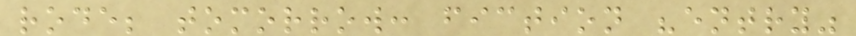rode; tomorrow: fiction "entry"
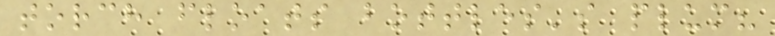torch floats bottles's plum?
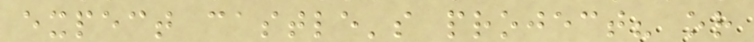expect castle's project? or
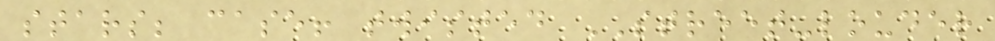stars; case! twisted STREET-louder
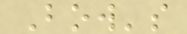Bow's
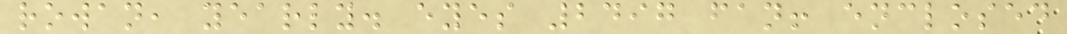rowan, yearly. eyes 2497 fan! enclosed
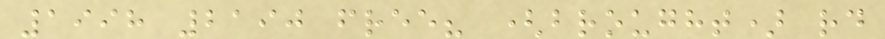1998 2190 free? (brought) rd
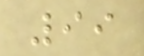99
